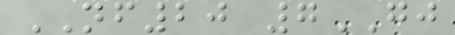NF20 7GJ
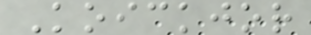Koickjor
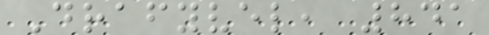Drafyvel, 841
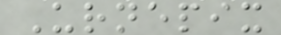Urnepix
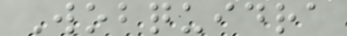Wobquidra
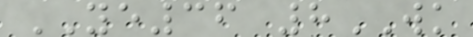YE36 8WK
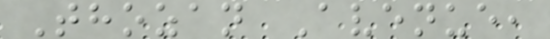Thozan Avenue,
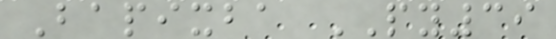Bapixba PY39
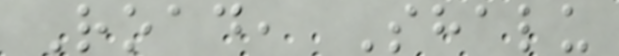Road, Shalu
